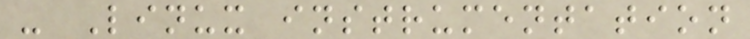- Linux instrumentation
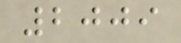2009
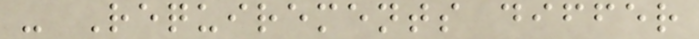- Requirements differ
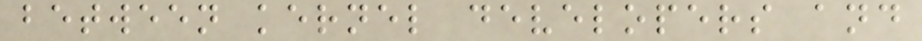between kernel developers and
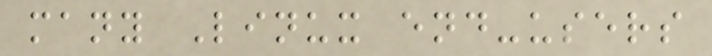many Linux end-users
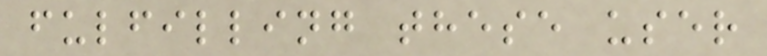fulfilling these user
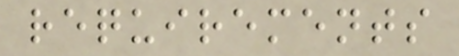requirements
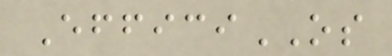EfficiOS
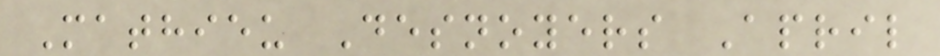Mathieu Desnoyers April
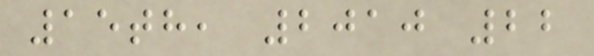15th, 2010 22
